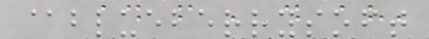@blueberrysoft
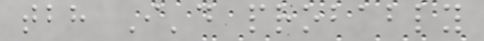tbh I'd probably
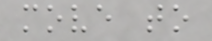move to
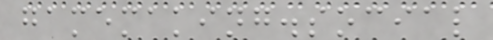gamemaking.social
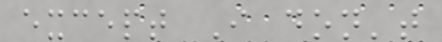except I don't
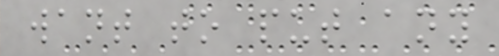want to put any
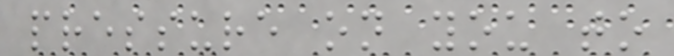pressure on you to
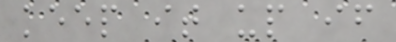keep it up if
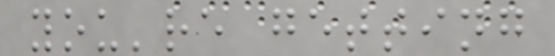you're getting
